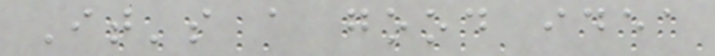It's a good idea
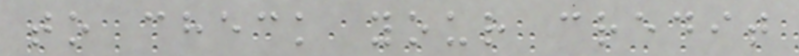to check your credit
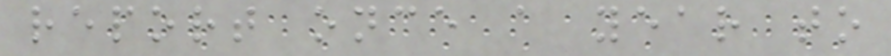report once a year to
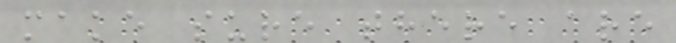make sure there are
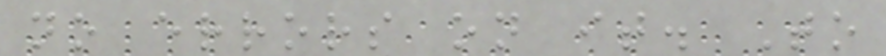no errors on it. To
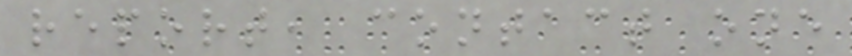report, contact one
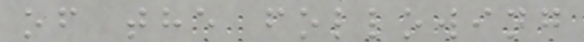of the following
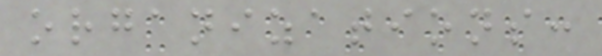organizations:
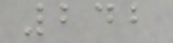242
